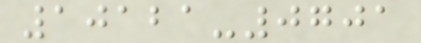10121-0701
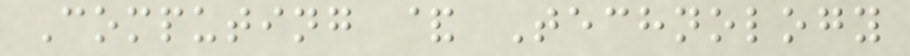Computing & Technology
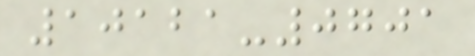10121-0701
